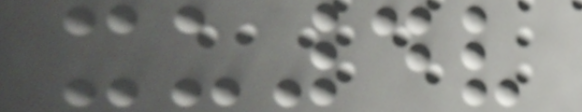xu4v
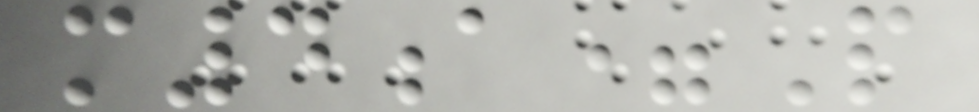m4a=P
